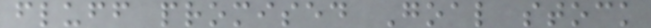fluff promised Goal stock
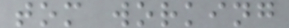tom working
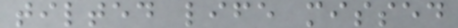tilted life missed
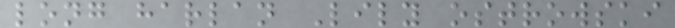long harlan Lily ostrowski
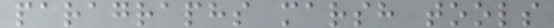paragraphs marsh tools
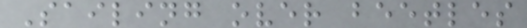Sailing over beetles
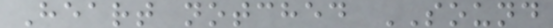Heart notched SOUND
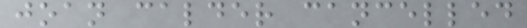joan calder cancelled
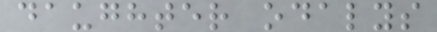daughter odalys
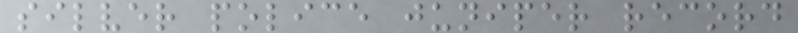silver police juniper record
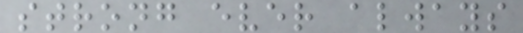strong ever always
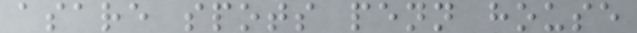asare spots penn house
